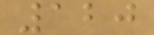120
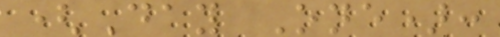(Day One):
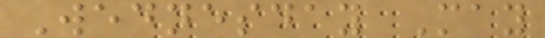Wednesday May
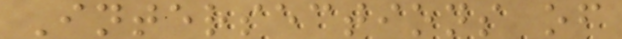Intersections of
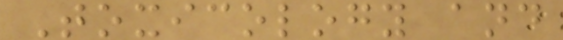Toxicology and
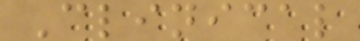Clinical
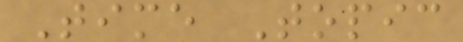Time Topic
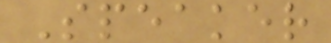Speaker
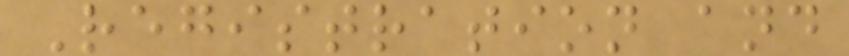Registration and
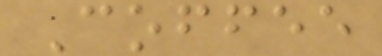Coffee
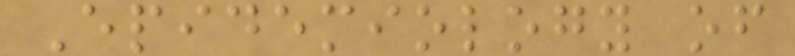Epidemiology of
